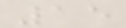15
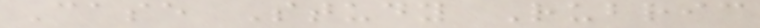Case Study Rubric
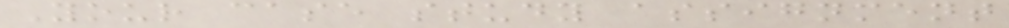Your case study assignment
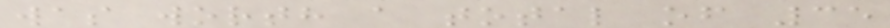was worth a total of 35
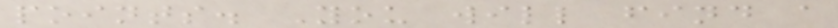points. You will find a
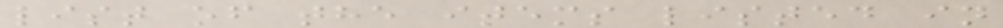list of the items listed in
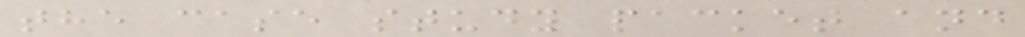the case study packet and
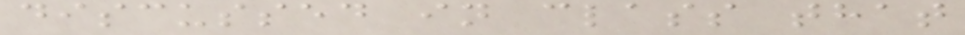discussed in class that
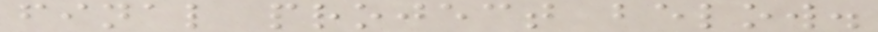final project below.
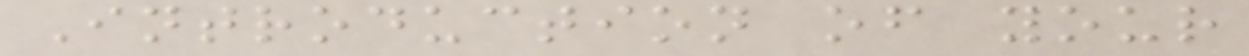Introduction of your
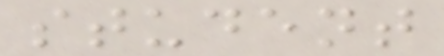student
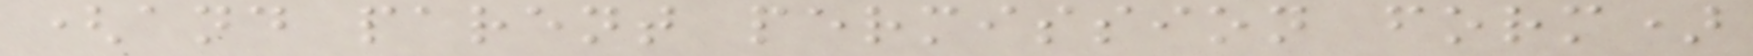(and parent permission form)
